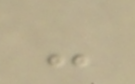-
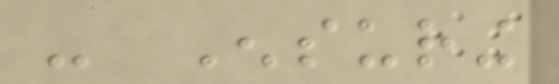- Ensuring
